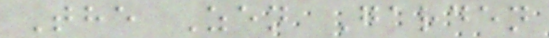The Zen Garden
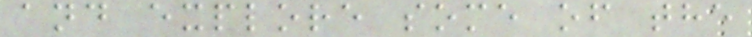and explore some of the
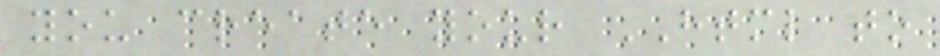you create your HTML to
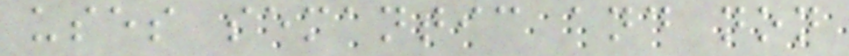uses semantic and non
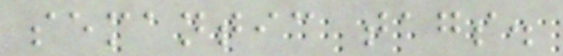semantic tags.
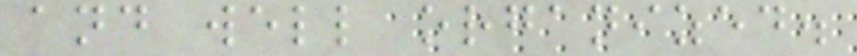and well organized.
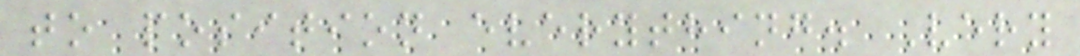to position everything. Very
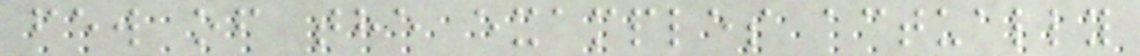few of the examples actually
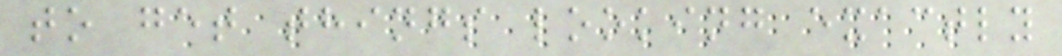to get things looking exactly
